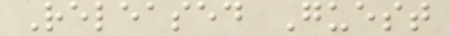Released Guest
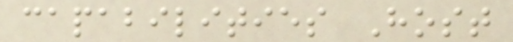capabilities Host
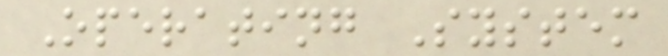Operating System
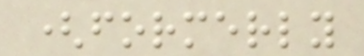(formerly
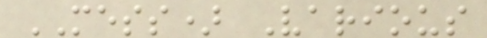MESS) Various
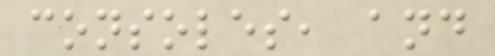consoles, and
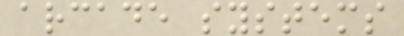arcade systems
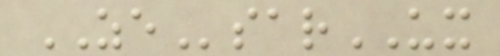ZEsarUX
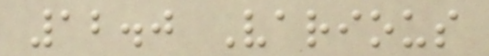12.0 Various
